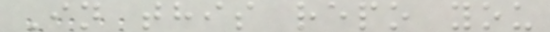In this repo you
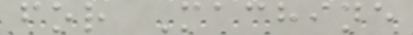for Machine
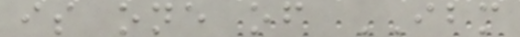is one of IBM
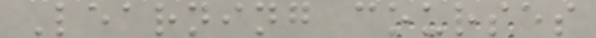Learning courses
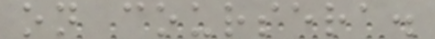on coursera.
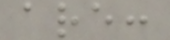are:
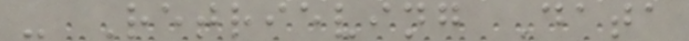- Retrieving Data
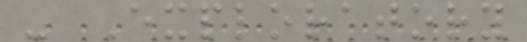- Exploratory
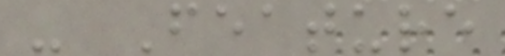- Feature
